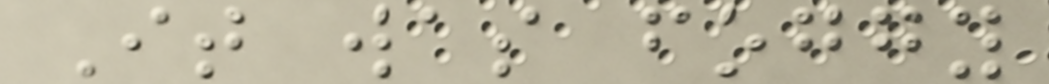It was foggy
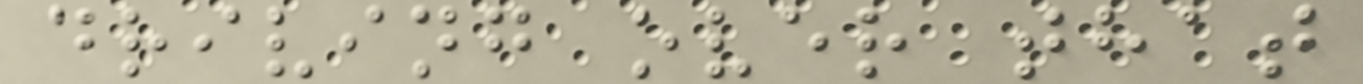driving over that
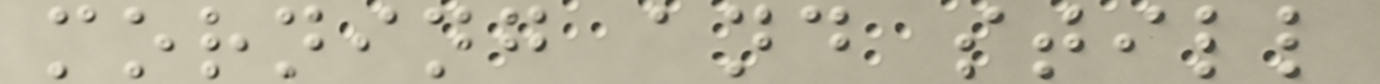morning and still
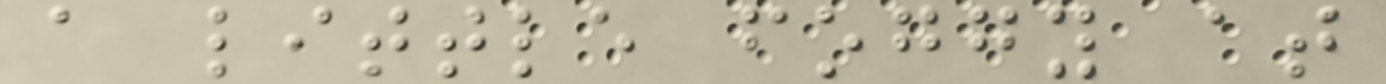a little foggy at
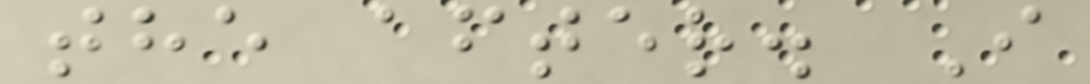the after. I
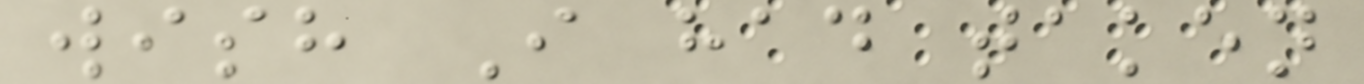wish I had taken
